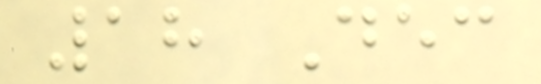18 Dec
